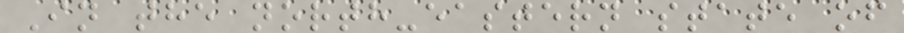In the north-eastern state of
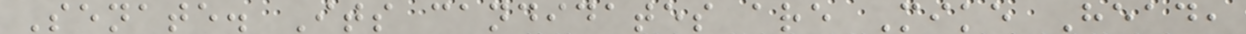Senate. Its candidates are Mike Head,
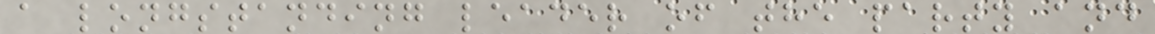a longstanding leader of the party and
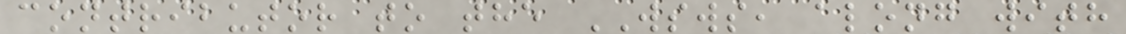contributor to the WSWS, along with
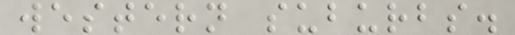western suburbs.
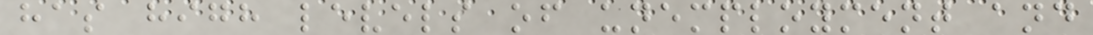has high levels of unemployment and
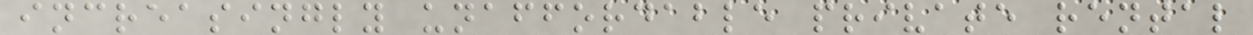increasingly unaffordable private rental
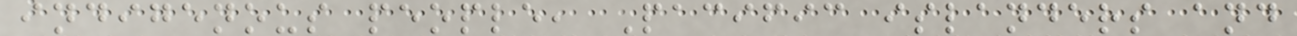indigenous people, Pacific islanders and
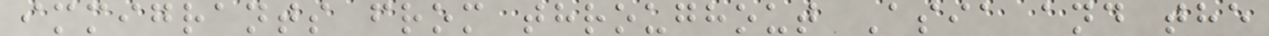immigrants from throughout Asia and the
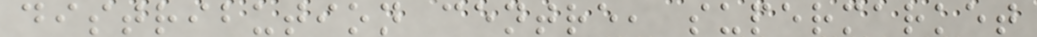distribution centre, supermarket
